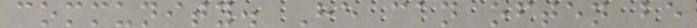community. He can often be
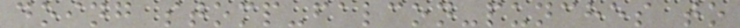doing stomp-falcon-punches to
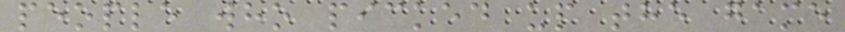people who picked up the game
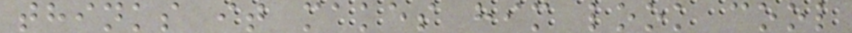thinks it makes him look cool
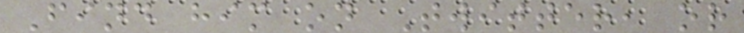Find him on Twitter, or
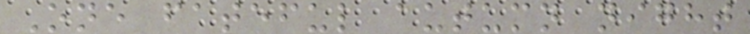One fateful autumn night
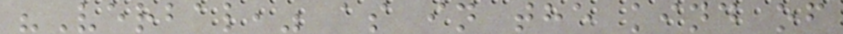"Verbal," as in the kind of
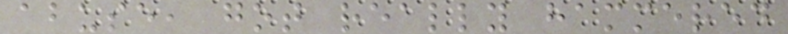abuse, got really hammered
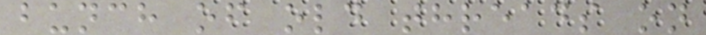bunch of old threads on
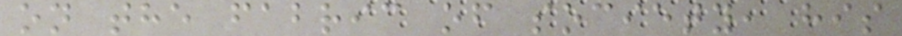on the fabric of society, his
